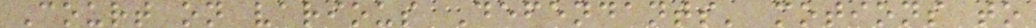Court on various Defendants' motions to
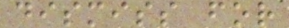dismiss for
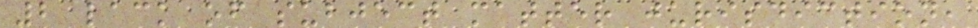2 lack of subject matter jurisdiction,
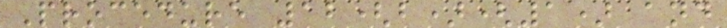Procedure 12(b)(1) and
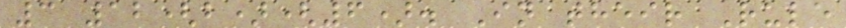3 12(b)(6). In their Rule
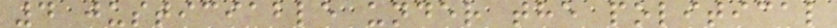4 justiciable under the political
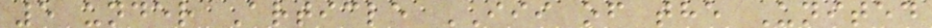5 under Article III of the United
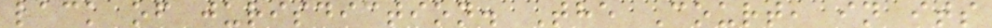lack of jurisdiction. The Court, in its
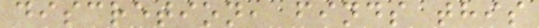discretion, finds this
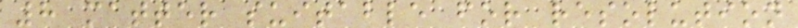8 matter suitable for resolution
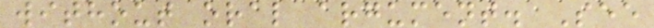without oral argument. See
